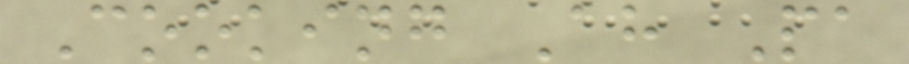Cooking Ah Pa
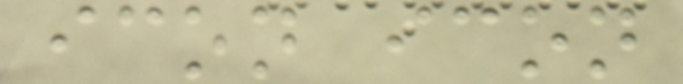icon icon
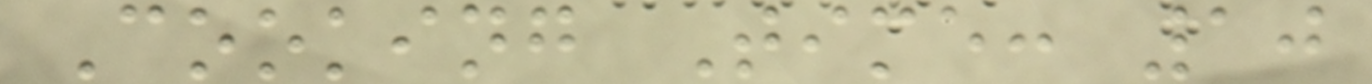Cooking Time: 10
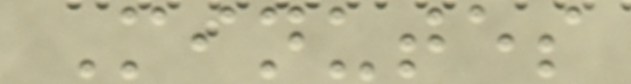Minutes
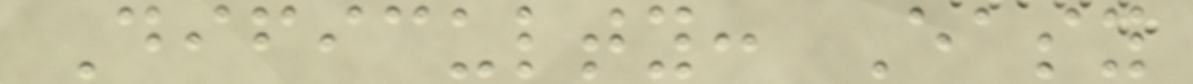Dificulty: Easy
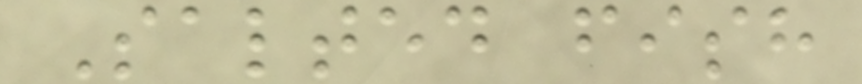Salted fish
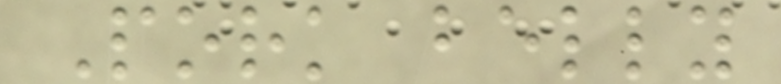Pork belly
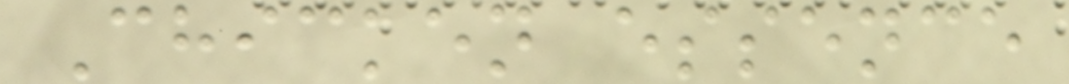Chicken essence
